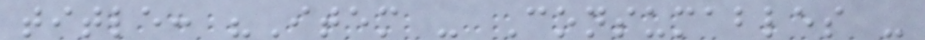title: "Item - Consumables -
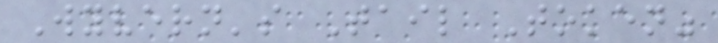Wyvern's Tail Token"
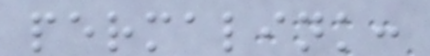permalink:
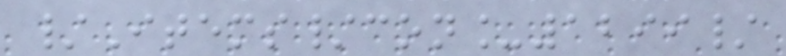/Items/con_1299/
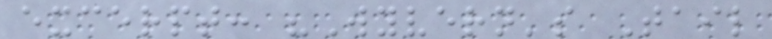excerpt: "Wyvern's Tail
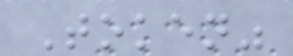Token"
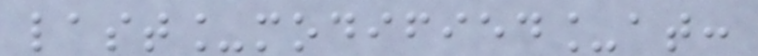last_modified_at:
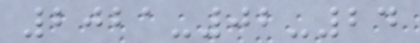2021-02-24
